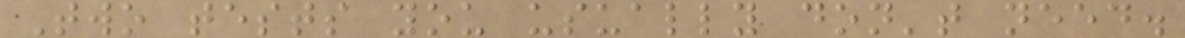Two tests you usually don't need.
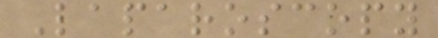Laparoscopy
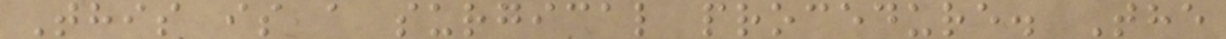This is a surgical procedure. The
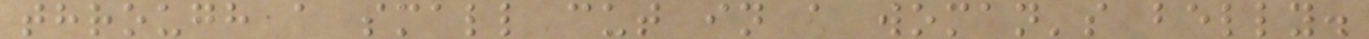through a small cut in a woman's belly.
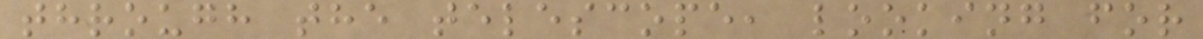through the telescope, looking for
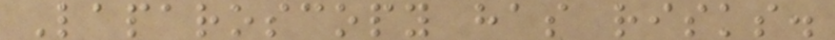Laparoscopy has risks.
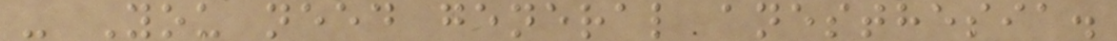- You need general anesthesia.
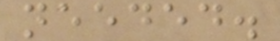needed.
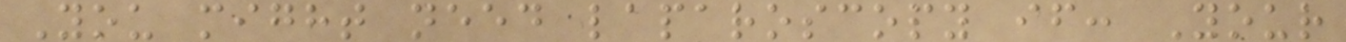You might need laparoscopy if: Your
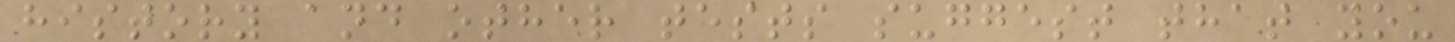history and other tests suggest that you
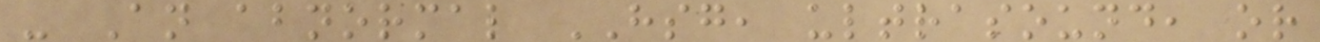- An abnormal HSG, ultrasound, or
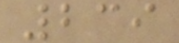239
